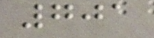701
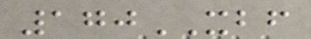170XBF
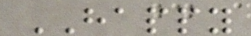HAPPY
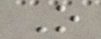O
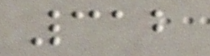312
